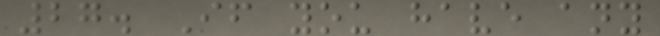27. If you have any
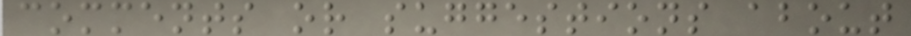comments or suggestions about
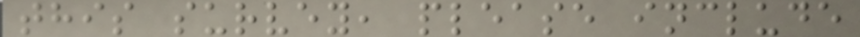this survey, please include
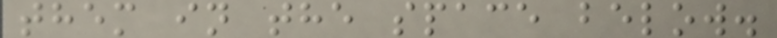them in the space below.
